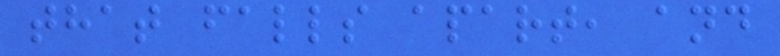that falls apart, and
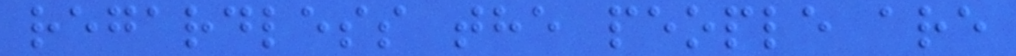regardless the people are
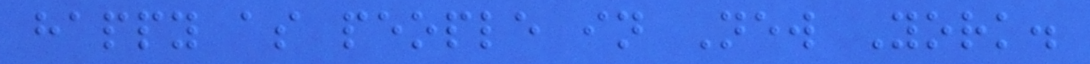happy as people in New York.
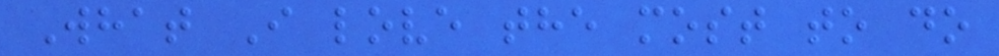What I love the most to do
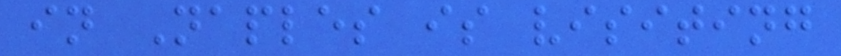in Naples is visiting
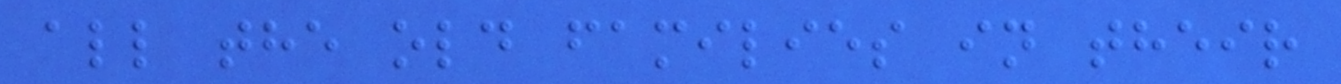all the old families in their
